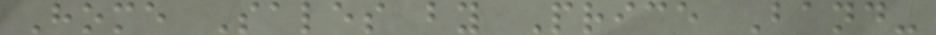Home Sales by Price Band-
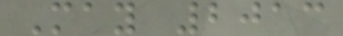May 2013
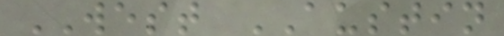WEST AUSTIN
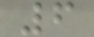6
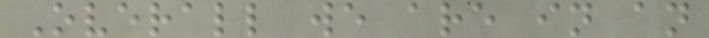Overall we are in an
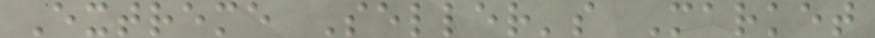Extreme Seller's Market
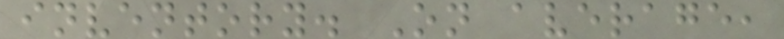inventory. On average,
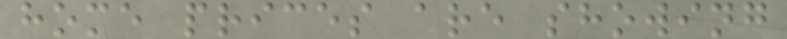home prices are showing
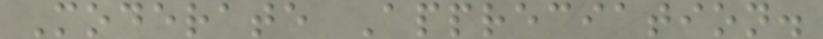Moderate Appreciation.
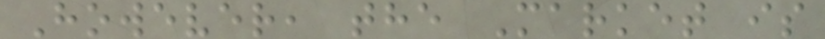However, the Market is
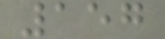157
